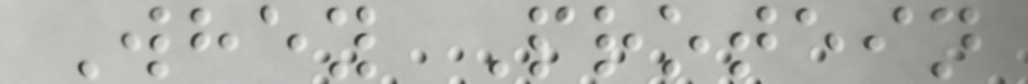Whey Protein
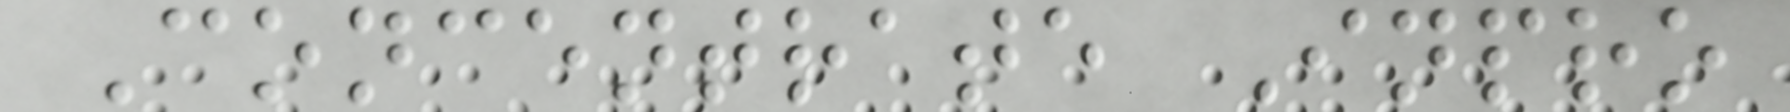Concentrate Inpro
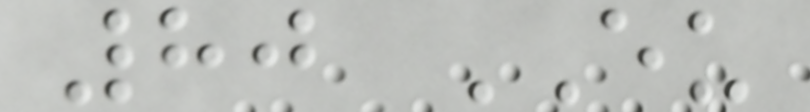80 EU
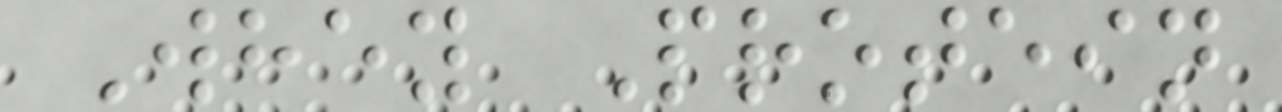Whey Protein
